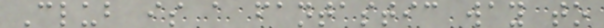Club is a fantastic way to
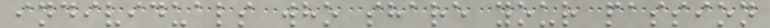individuals who share your passion
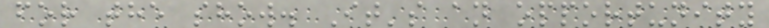for the show. It's an opportunity
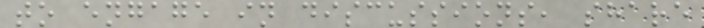to engage in discussions, share
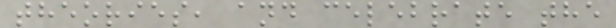theories, and celebrate the
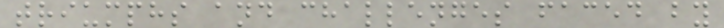triumphs and challenges faced by
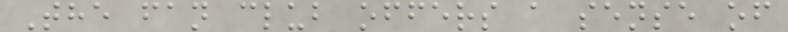The fan club offers a sense of
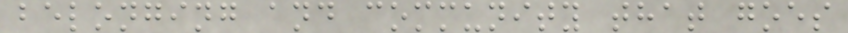belonging and community that goes
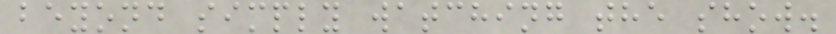beyond simply watching the show.
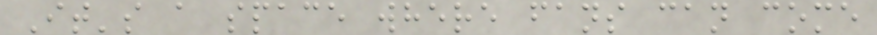It's a space where fans can come
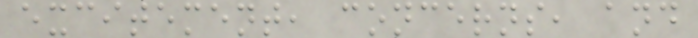excitement, concerns, and
